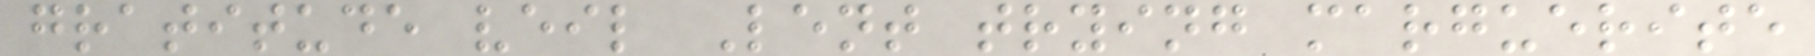gratitude veil Lent trying marguerite
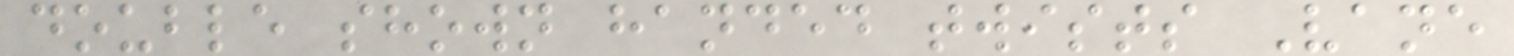double shown handed twists Vane
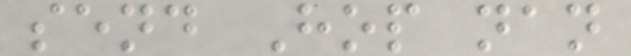send Hop nan
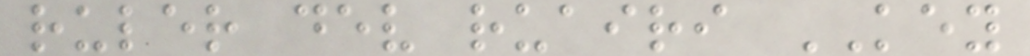ruler dev ruairi KEY
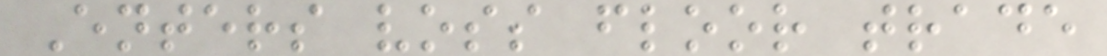Enters voss floor trade
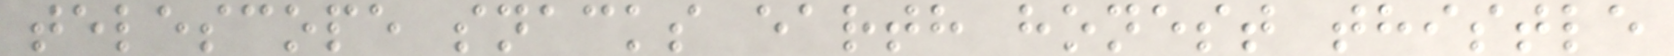telescope snacks earth honest thistle
